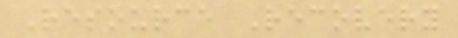Resource Recovery
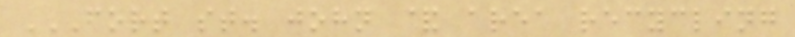FORT ST. JOHN & AREA RECYCLING
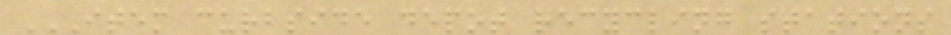ITEM CURBSIDE DEPOT RECYCLING STATIONS
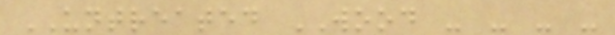UNTREATED WOOD - - - -
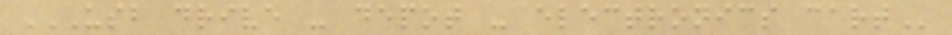USB DRIVE - DEPOT - ELECTRONICS CART
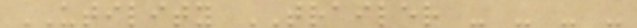UTILITY TRAILER - - - -
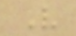V
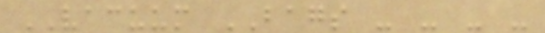VACUUM BAGS - - - -
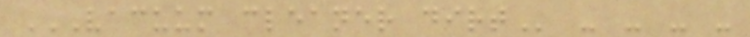VACUUM CLEANER DIRT - - - -
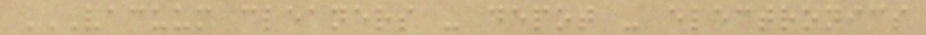VACUUM CLEANERS - DEPOT - ELECTRONICS
